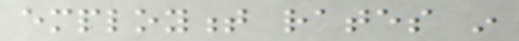employment rates in
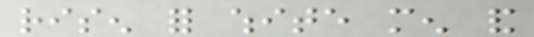risen for white men and
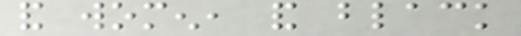and women, and black
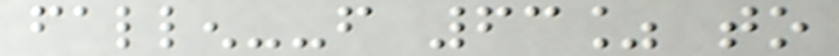fallen--from 63% to
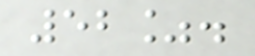52%.
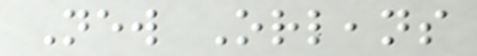New Orleans
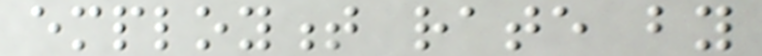employment rate by
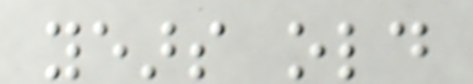years old
